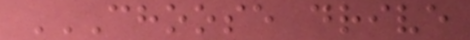CHOOSE DRIVE
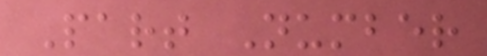Part Number
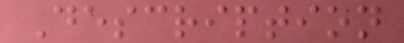Description
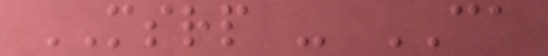MSRP - CA
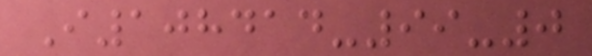I108414-99-0
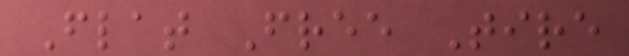Flat Free Tire
